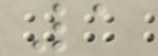1
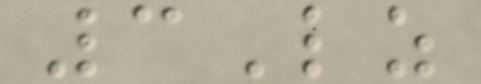3Lz
